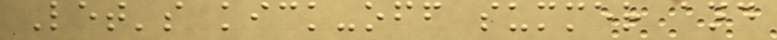Let's kick-off summer and
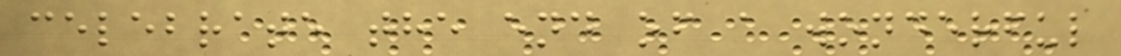celebrate the end of a wonderful
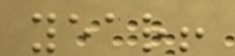year!
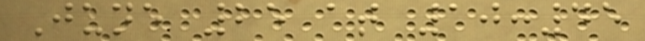June 25 at 10:45
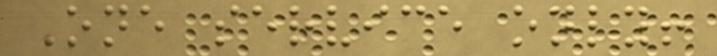One service only!
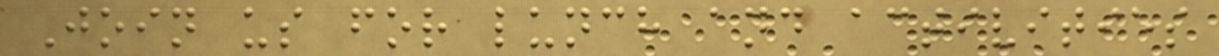Join us for lunch and activities
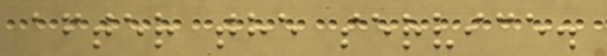after the service.
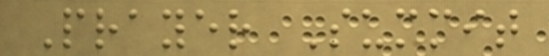Prayer Summit
